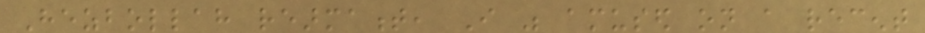Hezbollah rearmament, I was amused on a recent
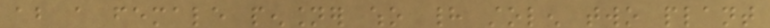about a female pensioner who had stolen two plant
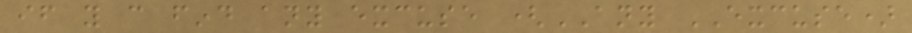if you can find any excuse (ANY EXCUSE)
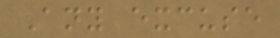Any excuse
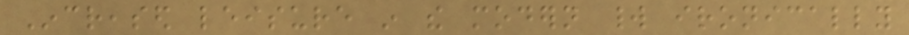Increased leisure in the modern world ironically
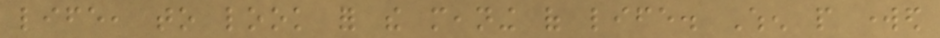life, to look for the meaning of life. When people worked
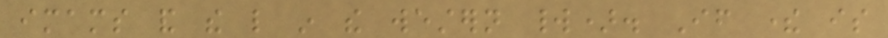imams and the like in the western world). If there is
